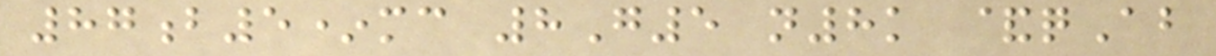87b5*mc 8G5 n8k &qAb
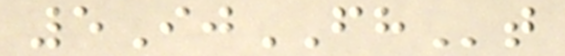5IjFHt
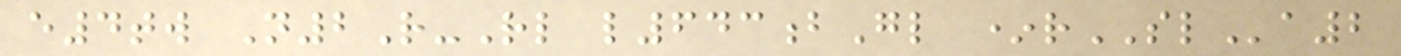e4tw N2R-Rl l643bGl *rSLa2
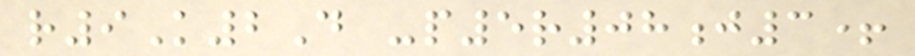r9K2D -p5r08j3+
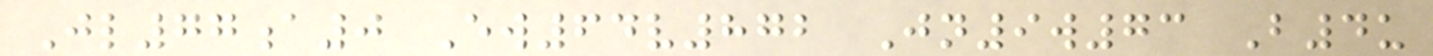Jl77a0 Ew64v872 Jn9w73 B4u
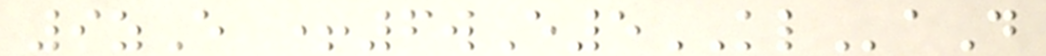9zE +6wE5KLaD
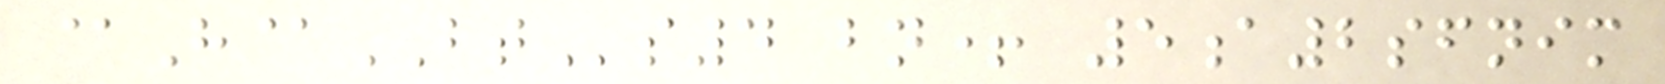@H@BTs4 bn+ 5a2sfnim
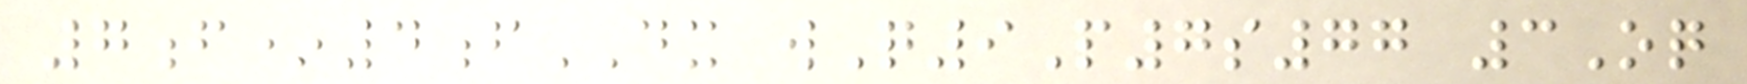7f*4fDX wQ9P7s77 3Oq
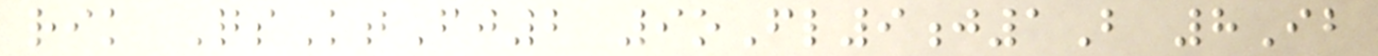rik QsKtFj2 9oFl9j1B 8Ib
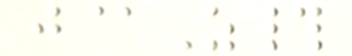j@Z#
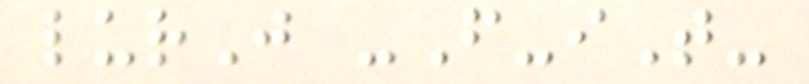lurJ -F-iT-
